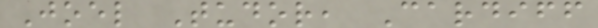Joel Tudor, Cardiff
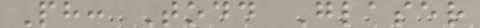Ph: Todd Glaser
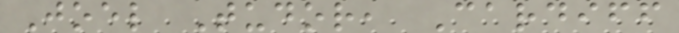Joel Tudor, Cardiff
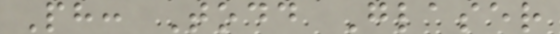Ph: Todd Glaser
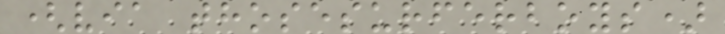(via thosesurferboys)
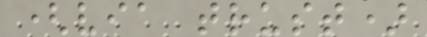(via trust)
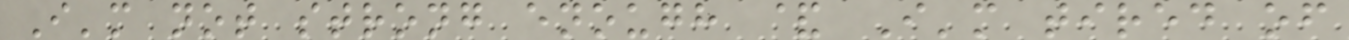I'm not strong enough & I'm tired of
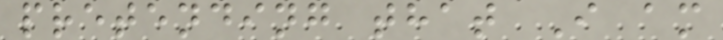pretending that I am
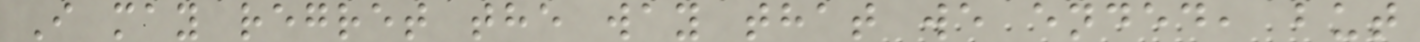I may regret the way that we ended, but
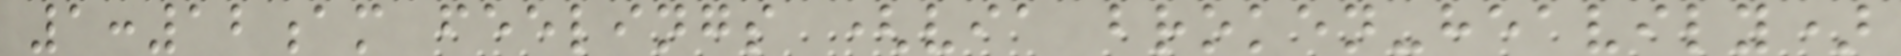1:12am feelings (via broken-heavily)
